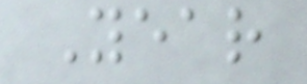Year
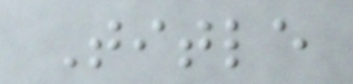Title
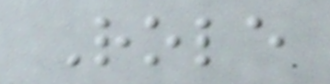Role
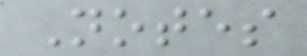Notes
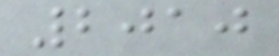2010
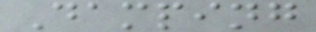Damping
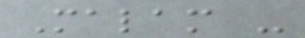Malam -
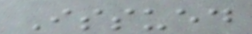Issued
